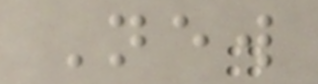New
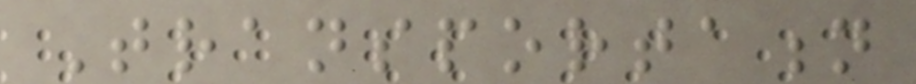Transportation
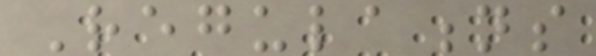Regulations
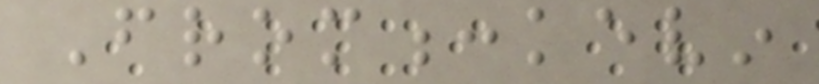From:kevin
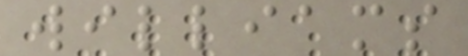williams
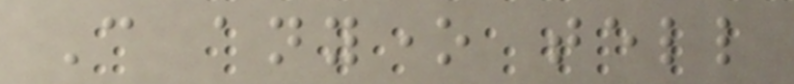Can anyone tell
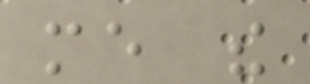me the
